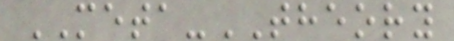META-THEORY
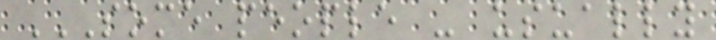SOME PEOPLE - USUALLY
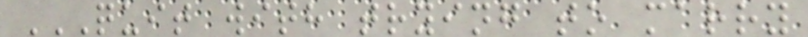QUIT WITH TRYING TO MARRY
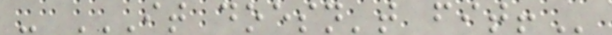- IT DOESN'T FIT!
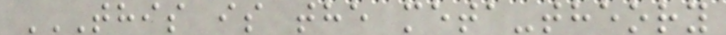THIS IS THE META-THEORY
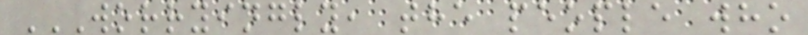WORRYINGLY, THE PEOPLE WHO
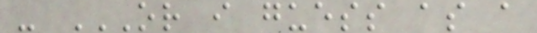- OR I GUESS AS A
